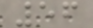56
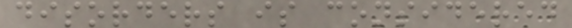disorders is considered
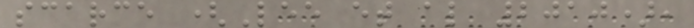scarce (Lee et al 2010),
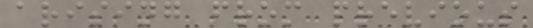arising from previous
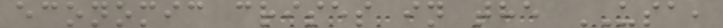economic crises in the USA,
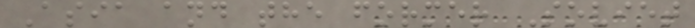Asia and the former Soviet
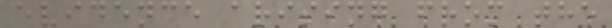evidence arising from the
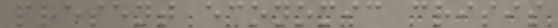present economic crisis
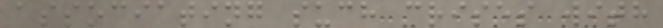associating such crises with
